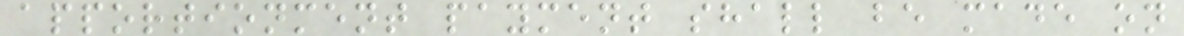apportionment payment shall be made on
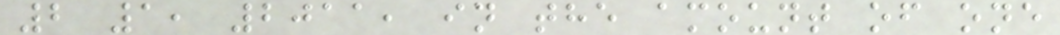2 1, 2011, in the amount of one
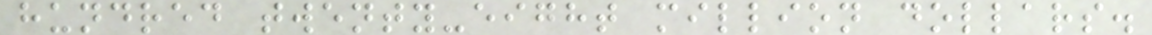hundred twenty-eight million dollars.
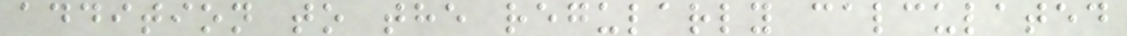addition to the regularly calculated
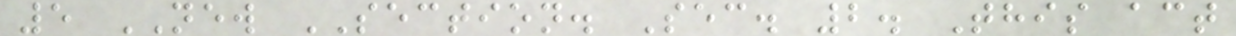5 NEW SECTION. Sec. 2. This act
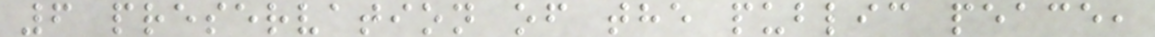6 preservation of the public peace,
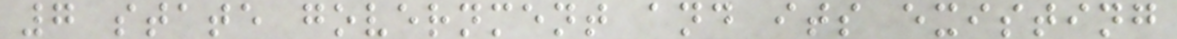7 state government and its existing
